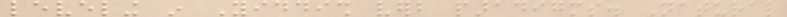leveling in Yiddish verb paradigms. Natural
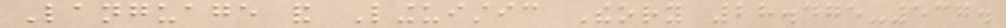Language and Linguistic Theory 28.475-537.
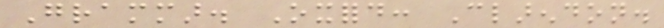Grammar. Oxford: Clarendon.
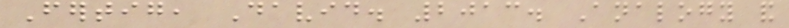Fertig, David. 2013. Analogy and
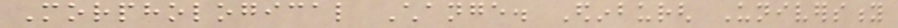Morphological Change. Edinburgh University
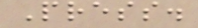Press.
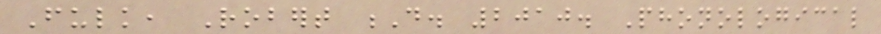Fulk, Robert D. 2010. Phonological
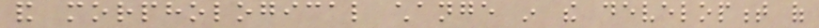and morphological change in the development of
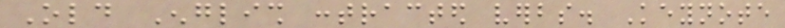Old English contracted verbs. Keynote
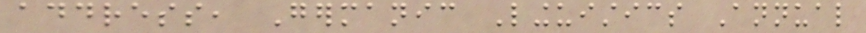address, Germanic Linguistics Annual
